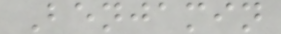Benjamin
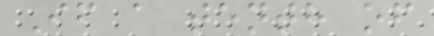If a tenth of
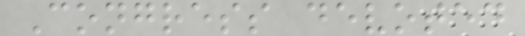Congress devoted
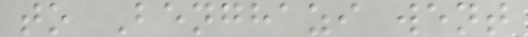to Benghazi went
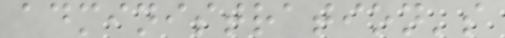administration's
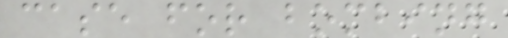case for bombing
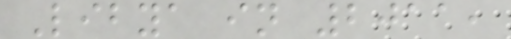Libya in 2011,
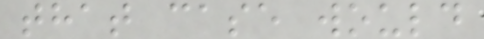that case would
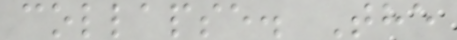collapse. The
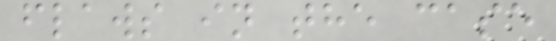flaws in the case
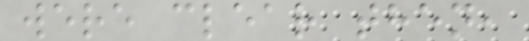were clear then,
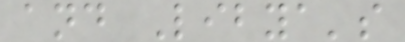and Libya's
